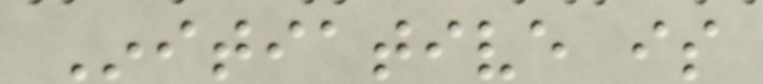Initiative is
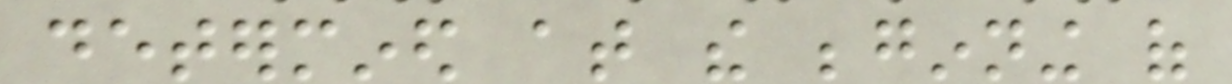determined at the beginning of
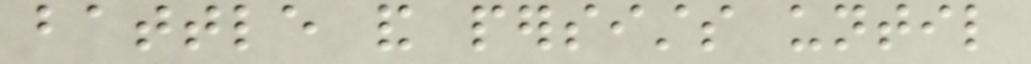battle and persists until
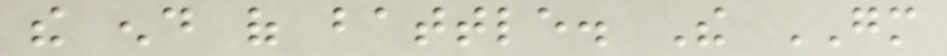the end of battle. The GM
